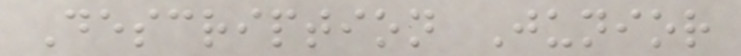Description Junior
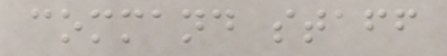command staff
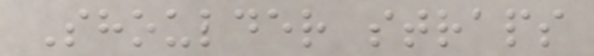Shoulder straps
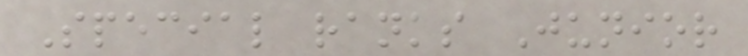Special ranks Junior
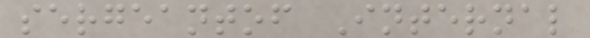sergeantof Internal
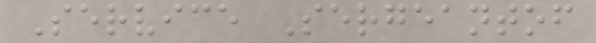Service Sergeantof
